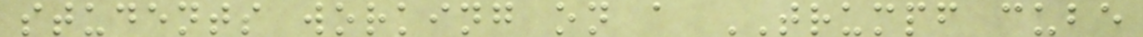students working on a TRUMPF cube
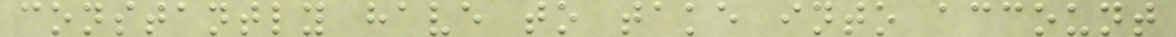constantly have to take into account
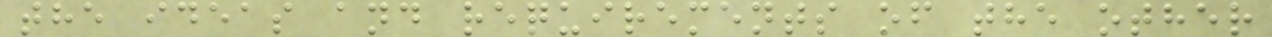the ideas and requirements of the other
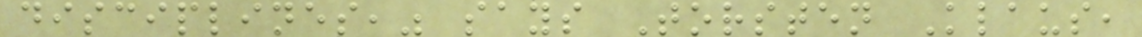disciplines," says Torsten Klaus,
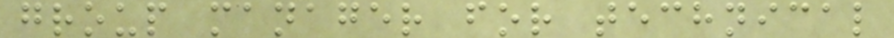group manager for technical
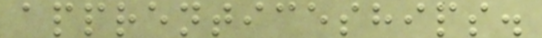apprenticeships.
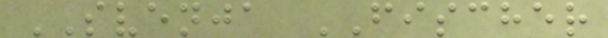SVENJA FISCHER
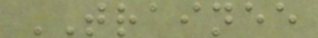TRAINEE
